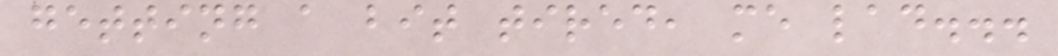getting a bit tired, me lad...
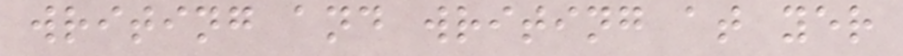writing and writing at yer
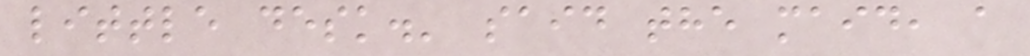little desk.' said the maid, a
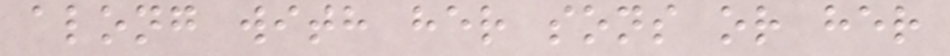along with her sons or her
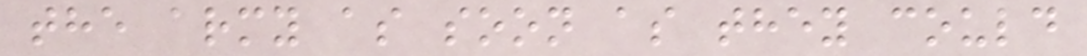the army as soon as they could
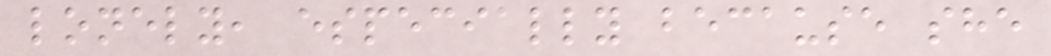lonely, especially because she
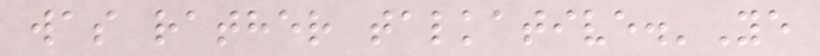was rather talkative.'Ye
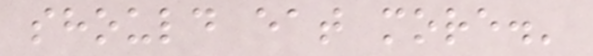should eat more.'
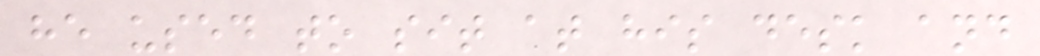he used to sit at his desk and
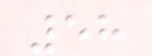58
